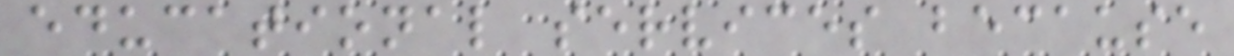educational services because
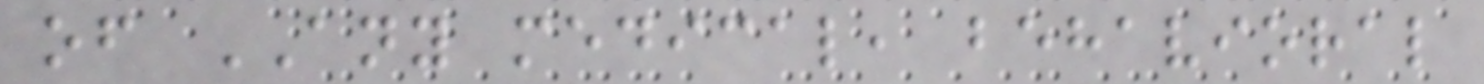of ANY medical, behavioral
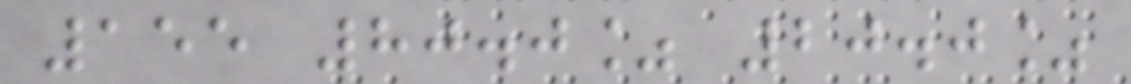155 80.0% 20.0%
